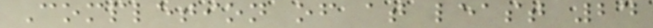Completion of at least 24
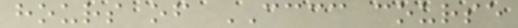hours of CCCC course
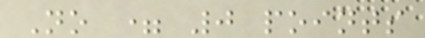No = 0 points
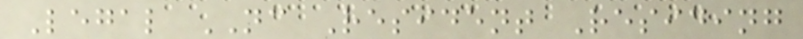Legal NC Resident Residing
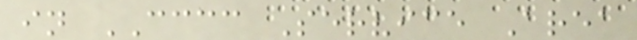in CCCC Service Area
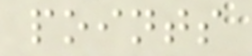points
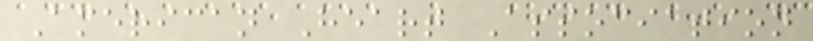American Heart Association
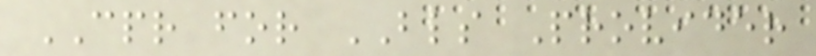CPR for BLS Provider
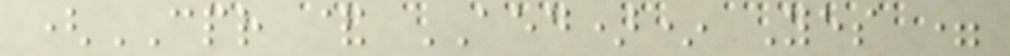(CPR & AED)* Yes =
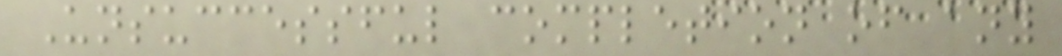Unsuccessful completion of any
